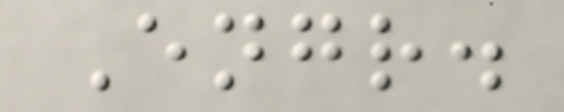Engr.
